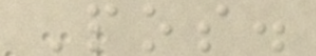Pos.
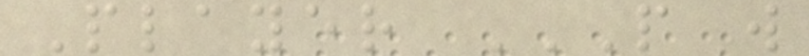Player P W
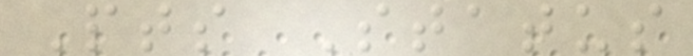Pts Status
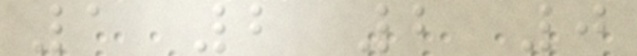1 2 2 0
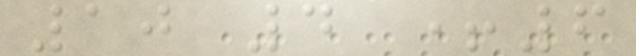10 4 +6
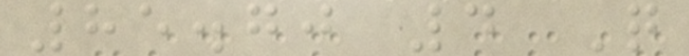85.70 4 Q
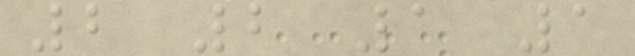2 2 1 1
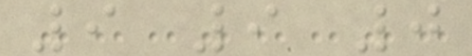9 9 0
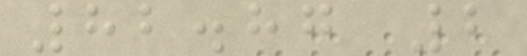82.87 2
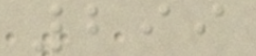299
